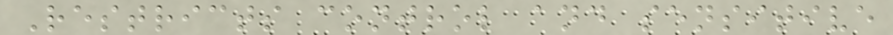Restricts control and sensitive
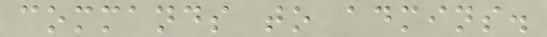commands to admins.
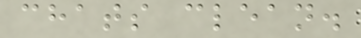chats clean.
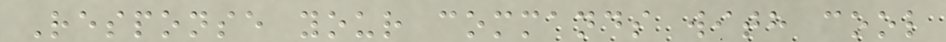Response your commands with cool
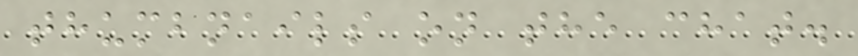thumbnails on the chat.
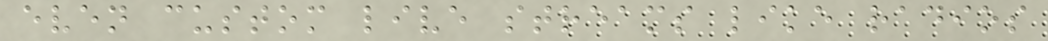even custom live streams like radios
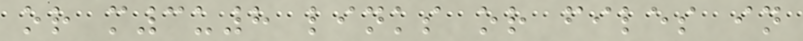or m3u8 links or files in
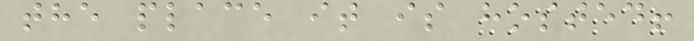the place it is hosted!
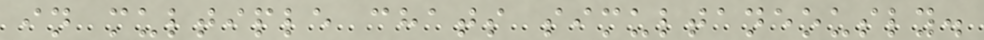in multiple chats simultaneously.
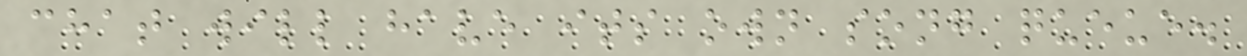chat will have its own song queue.
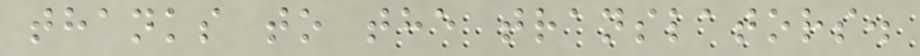thanks to the translators.
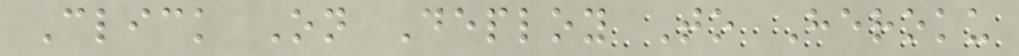Click On Deploy To Heroku
